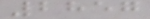2857
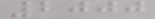2000
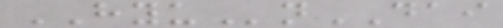HYUnDAI
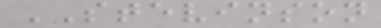STEVINSON
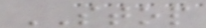STOP
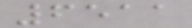6511
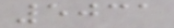5031
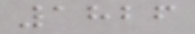1826
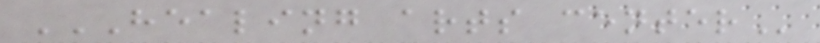HEALING ARTS CENTER
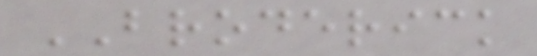BRODERICK
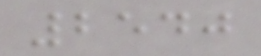2540
